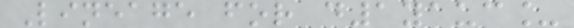Lineage for d1yauc_
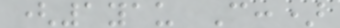(1yau C:)
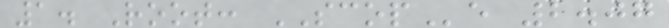1. Root: SCOPe 2.07
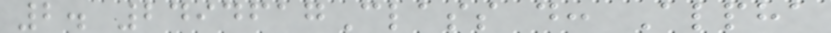2. 2494617Class d: Alpha
